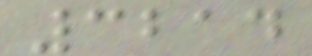3214
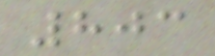803
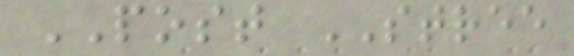POST STREE
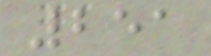251
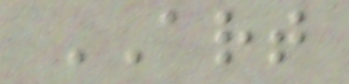ART
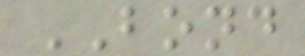BOND
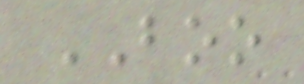BOO
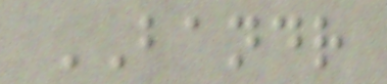BANDR
